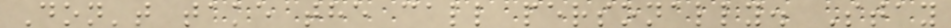Don't take the call personally. Stay
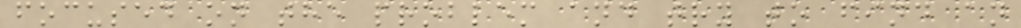focused on the problem and try to find an
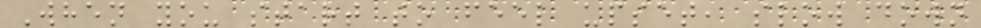When you start to feel upset, slow down
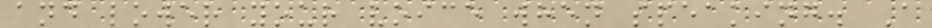and lower your voice when speaking. A
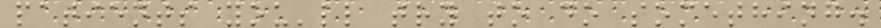patients you'll try to do something.
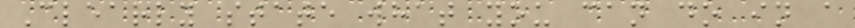Clearly state what you can do in a
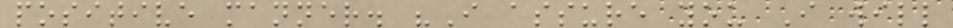positive manner. "I assure you I will
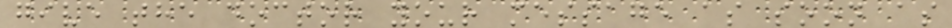give the doctor your message as soon as
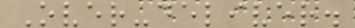Over-deliver.
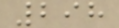298
